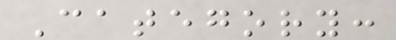Category:
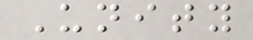Unity
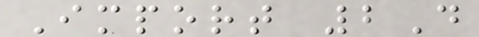Import 2D
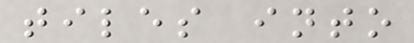tiles into
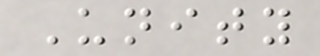Unity
